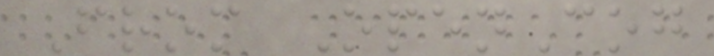From OpenCog
